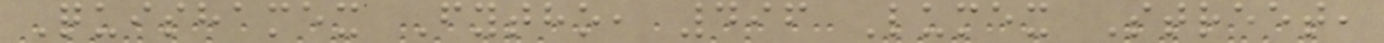Quishamex Fytho, 496 Lumex Street,
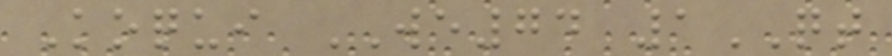Koqui WE74 1QT
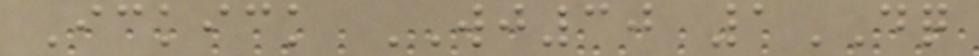Ickick WJ30 1DQ
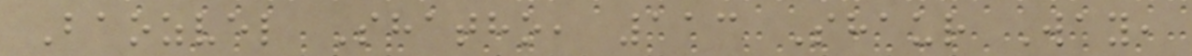Baozvel Shatho, 113 Shaur Way,
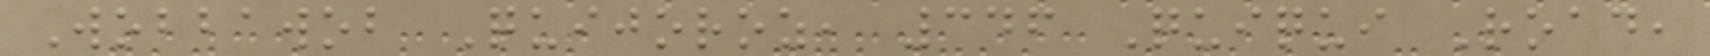Wobbawob Quijoroz, 346 Quiqui Road,
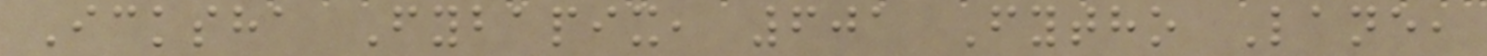Icksha Fybapix, 601 Fytho Lane,
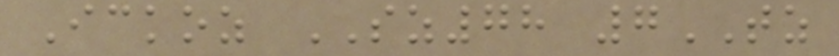Ickoz SZ78 7TZ
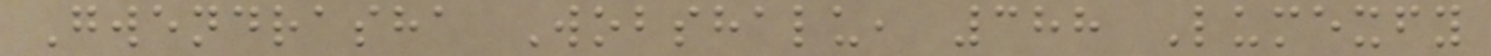Gwendrasha Wobshalu, 388 Lumexfy
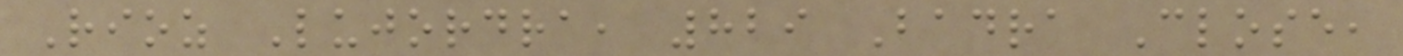Rioz Lujordra, 829 Badra Close,
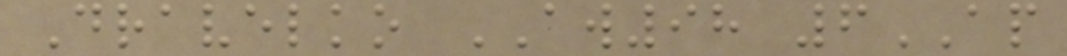Dravelko AW98 6AP
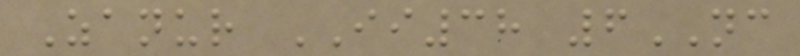Zanur II38 6NC
